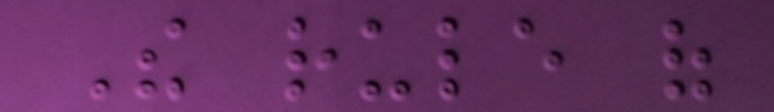The rule of
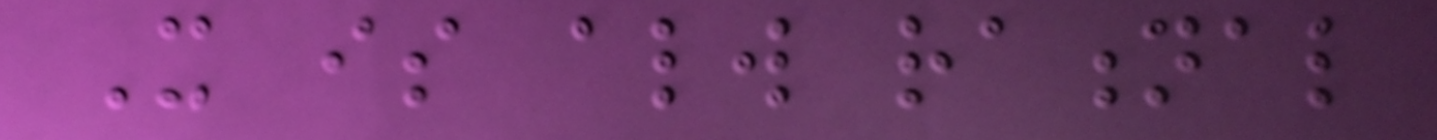It is always rational
